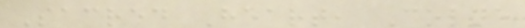Sacred Heart, Colne
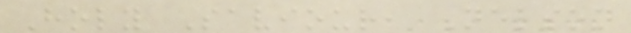Holy Saviour, Nelson
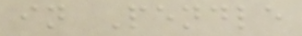in Pendle
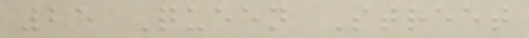25 Queen Street
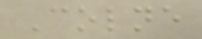Colne
